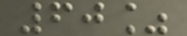60%
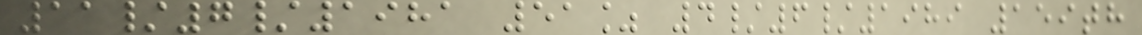11/7/1981 51% 4/6/1989 159th
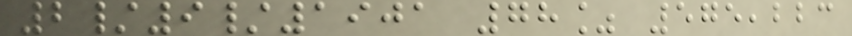2/9/1901 78% 575,223
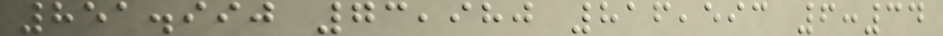851.990 73,980 816,593 6:34
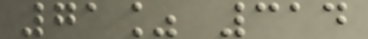71% 314
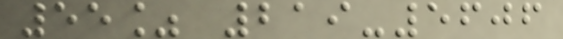55% 219-5606
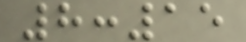8:15
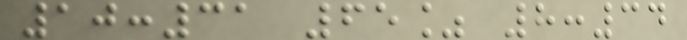10:31 65% 8:34
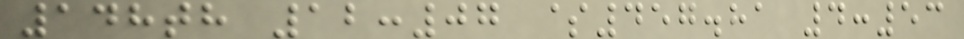148th 12:07 $457.81 4:53
